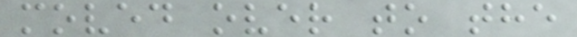moved over to the
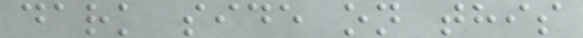dark side on this
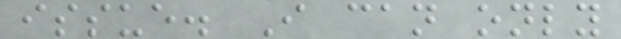issue. I can only
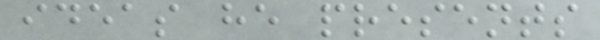ideas he presents
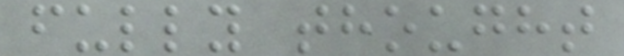fully thought
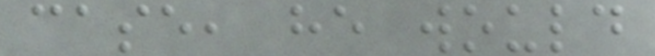case, he would
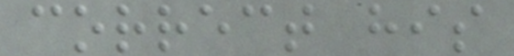correct his
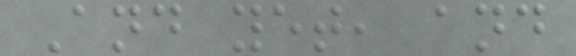And yet, and
